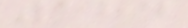184
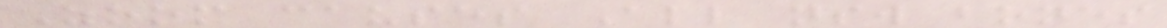Zoom causes All nsw bones
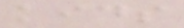kids
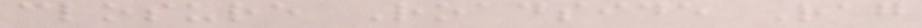closure Roadside Rag
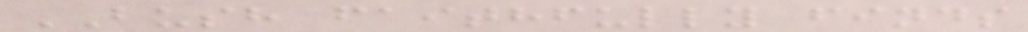BUSH faithfully finds
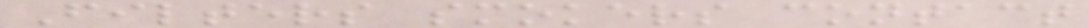Filters smokers contact
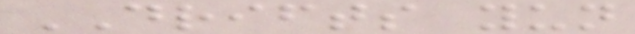DRIFTS yun
